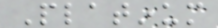Platinum
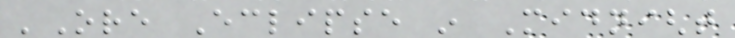'Ore Eclipse in Midnight
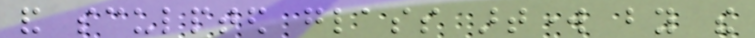and sculpted glass artwork by the
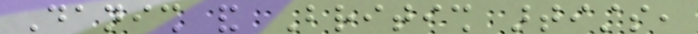Danish and British artists,
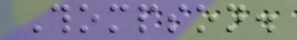Thompson.
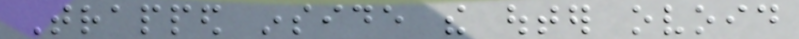Trapped inside the outer ovoid
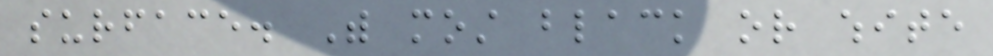surface. With most black or white
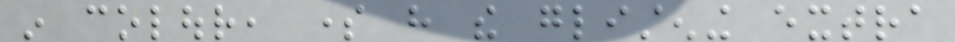in colour, some have the glistening extra
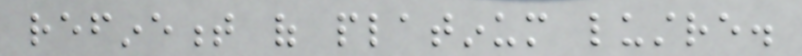refinement of platinum lustre.
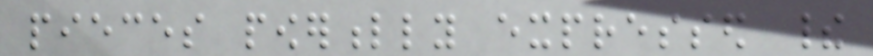pieces powerfully expressed their
